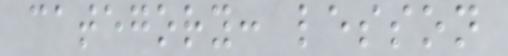category: lesson
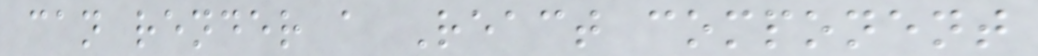can render a React component
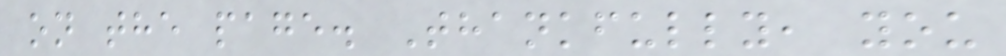on the page. Thankfully, you
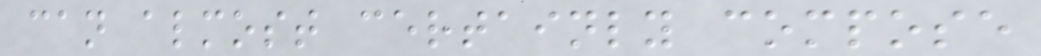can almost certainly compose
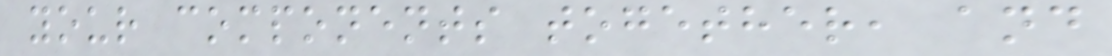your components together, and
